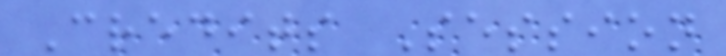Credits Session
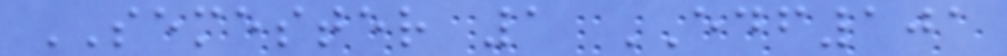SEMESTER 1 EDF101
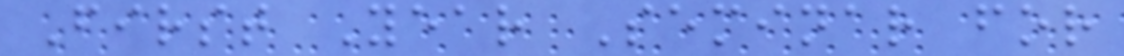First Year Seminar for
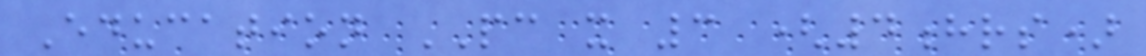Education PC x 3 (4hrs)
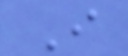I
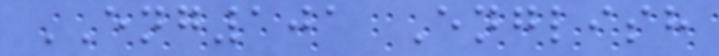ENG101 English
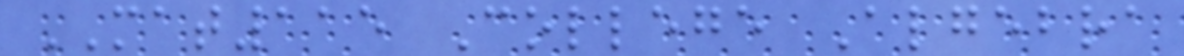MAT115 College Algebra
